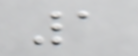1
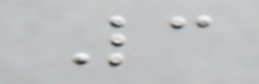Lc
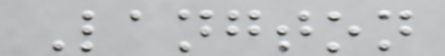Langton
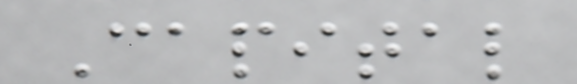Capital
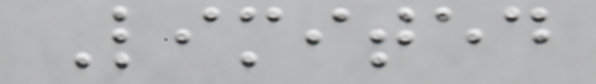Limited
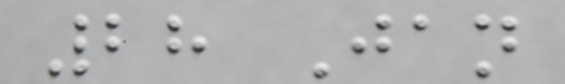28 Jan
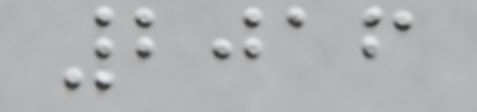2016
